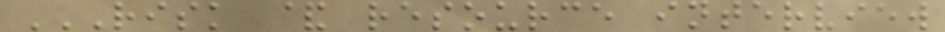RISK & RESOURCE INTERVIEW
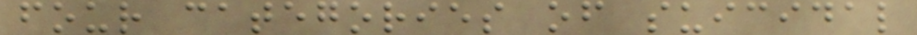four categories of suicidal
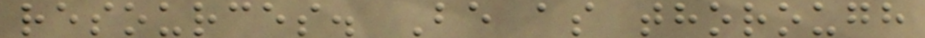resources. Be as thorough
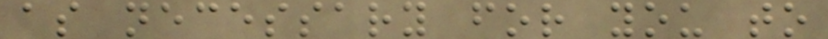as necessary for you to
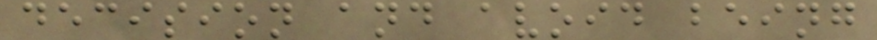decision and avoid being
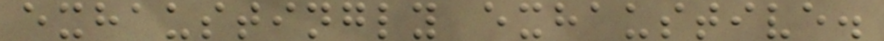exhaustingly exhaustive.
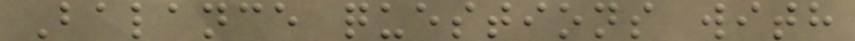Balance questions with
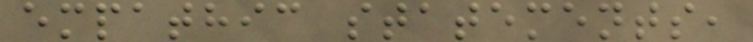empathic statements,
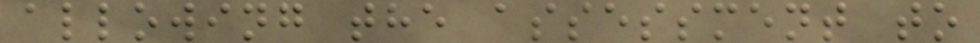allowing the assessment to
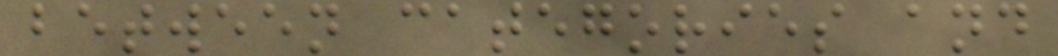between categories and
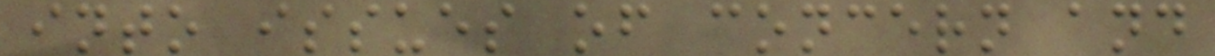into issues of concern and
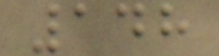148
